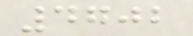4702
